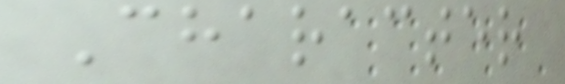Character
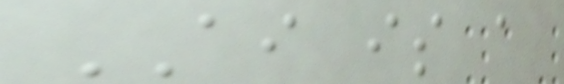AI is a
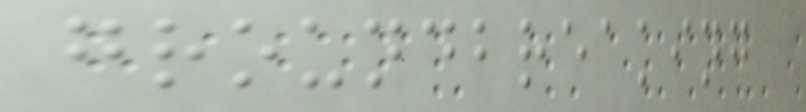groundbreaking
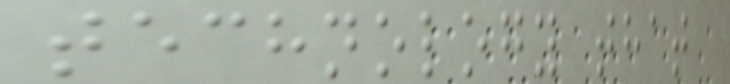technology that
